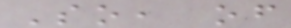So, of
